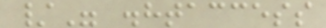/" .htaccess
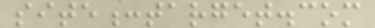site:target.com
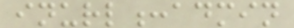inurl:admin
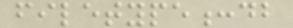filetype:db
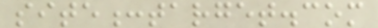site:target.com
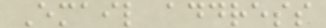Email address
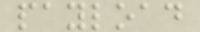payload
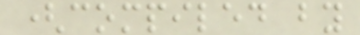(compiled by
